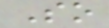So
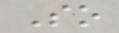So
